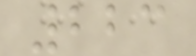223
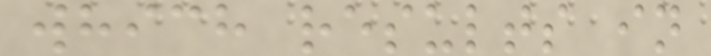which results in
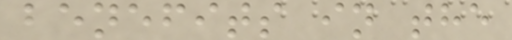benefits in the
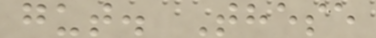gut. These
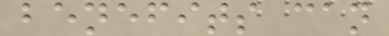benefits can
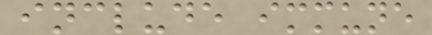include immune
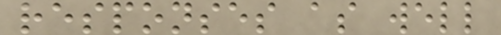responses as well
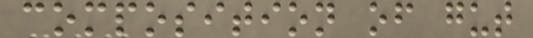composition of gut
